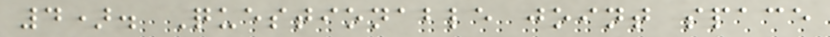4). Questionable joint space
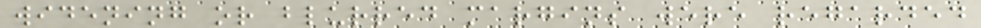widening or blurred margins were regarded
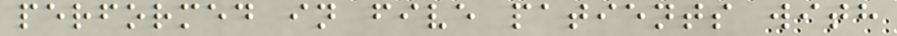performed in five patients with
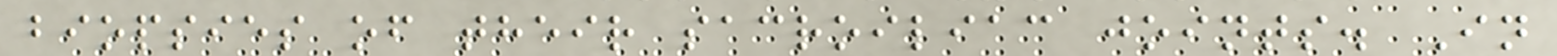biopsies of their sacroiliac joints. In
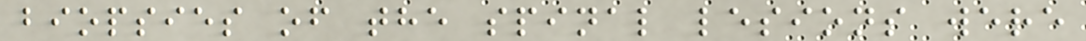biopsies of the spinal lesions were
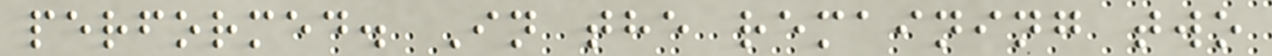performed. In the remaining two
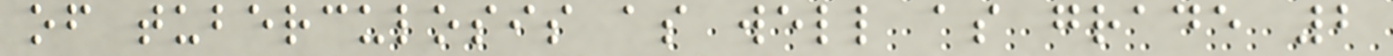of tuberculosis as well as grade 2
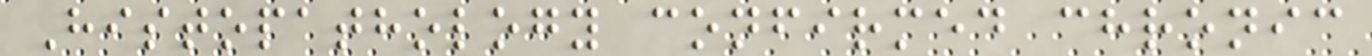Histopathology confirmed chronic
